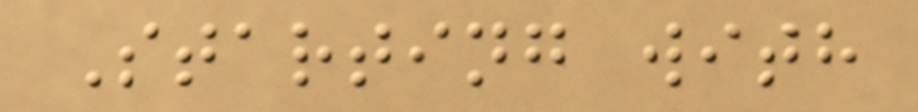Starting with
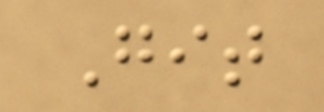Git
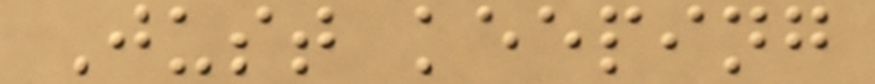Just keeping
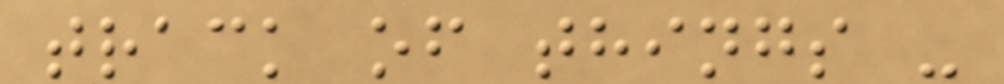track of things -
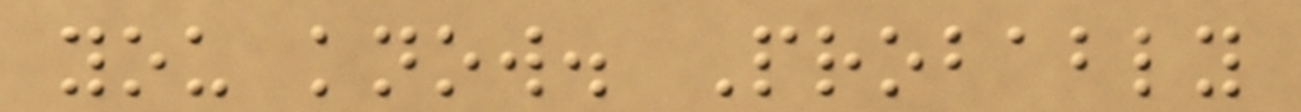you know. Probably
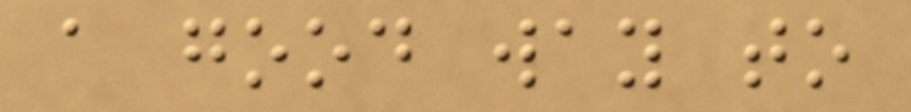a good way to
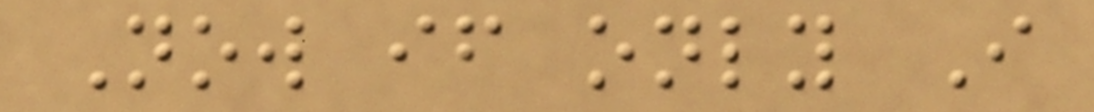Now if only I
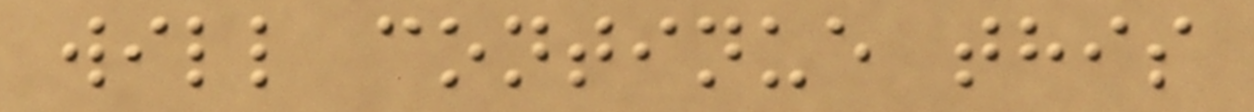will continue this
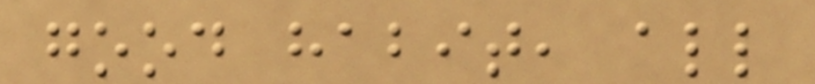good habit, all
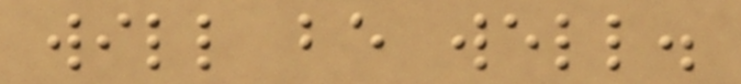will be well.
